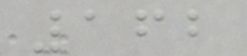162
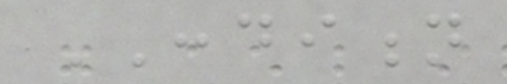CONDITION
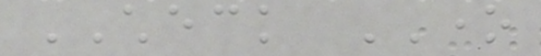CHECK ONE
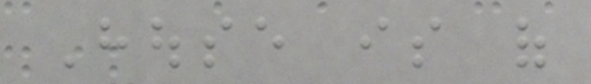House is of
